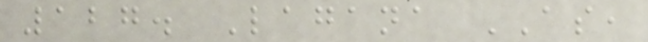127. Lagana AS,
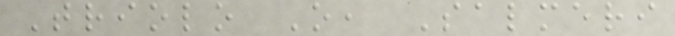Triolo O, Salmeri
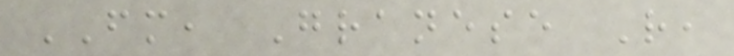FM, Granese R,
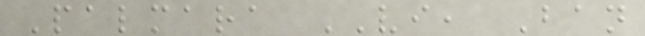Palmara VI, Ban
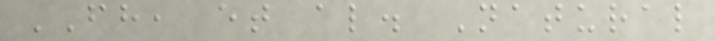FH, et al. Natural
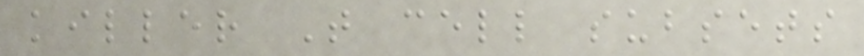killer T cell subsets
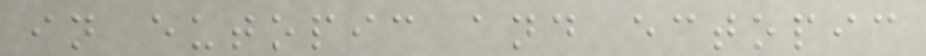in eutopic and ectopic
